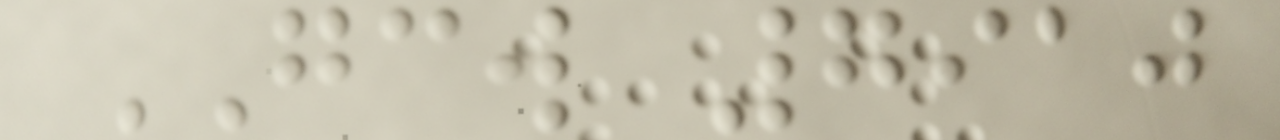GCW 7910
